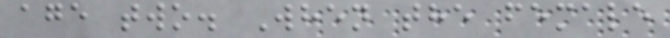age two. When the female
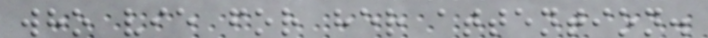who vie for her attention.
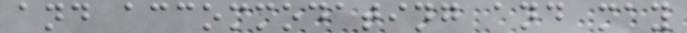and accommodating and may
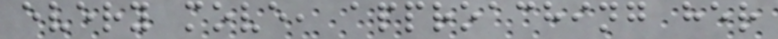every move, approaching her
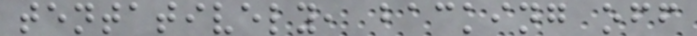tentatively, backing off
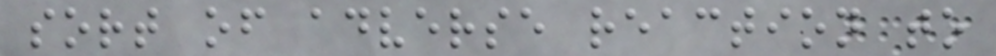sort of adverse reaction to
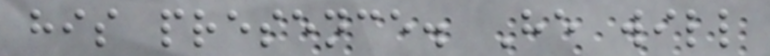his presence. He will
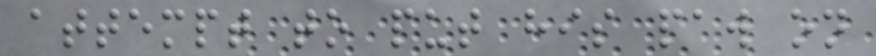attempt to put his paw on
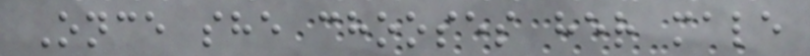Once she chooses her male
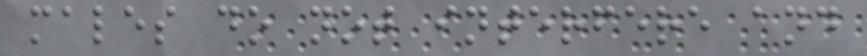males do not interfere and
